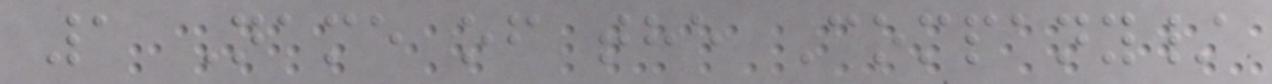1 Name of the Company/
